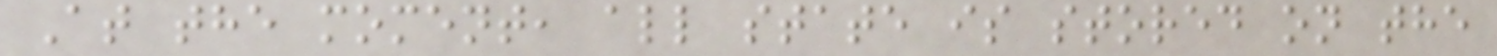At the moment, all state is stored on the
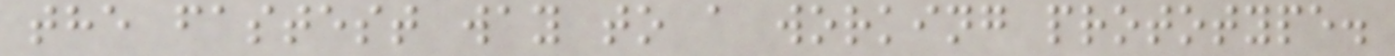the fastest way to a working prototype.
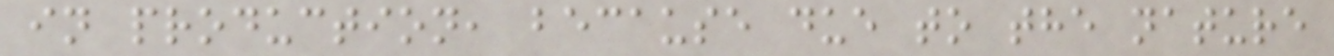in production, because due to the nature
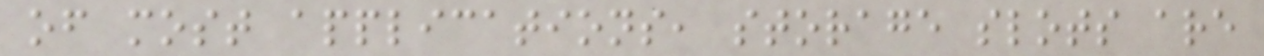of most applications, storage slots are
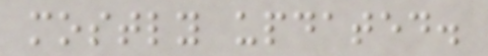mostly updated.
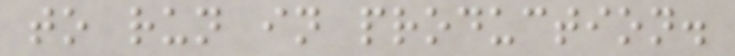to run in production.
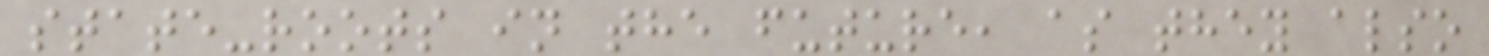state-roots in the future, as they also
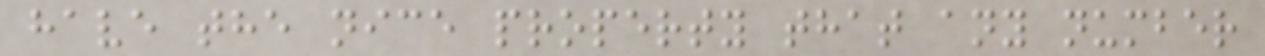have the nice property that any number
